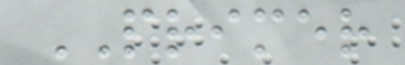PRIMER
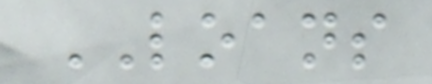LOANS
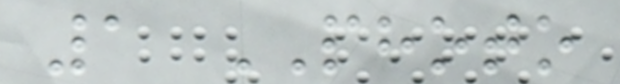1 PHOTO
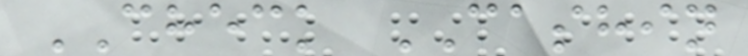CHECK CASHIN
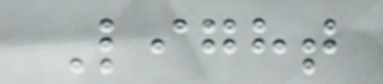Light
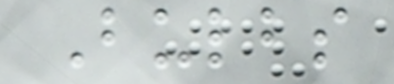Bulbs
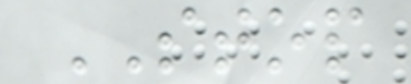STOP
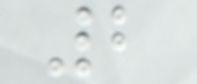2
